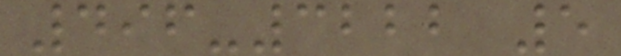496-3222 5
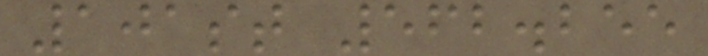101st 562.255
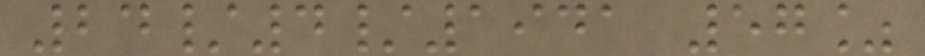24/4/1941 57%
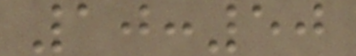10:50
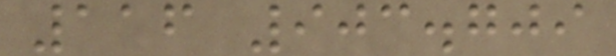116 903.709
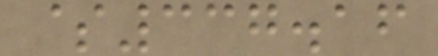$337.16
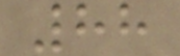88
